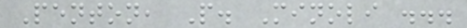Penton, P. Minoli ...
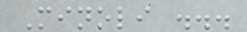Minoli ...
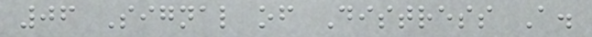06 Signal of Distress A.
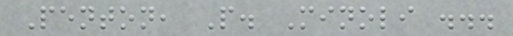Penton, P. Minoli ...
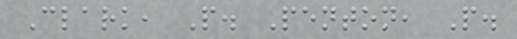Clark, P. Penton, P.
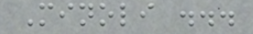Minoli ...
